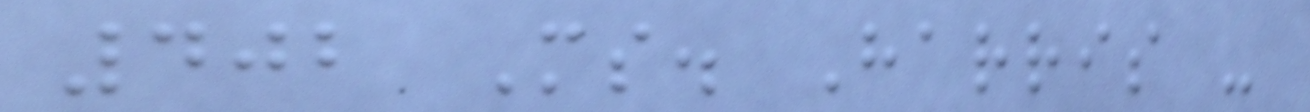402 Ms. Harris -
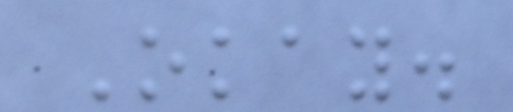Okay.
